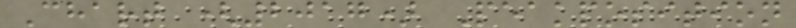Chart (2017) Peakposition
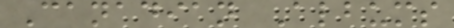Canadian Albums
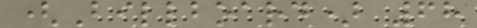(Billboard) 68
